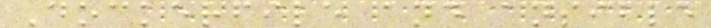Dockerfile and ansible
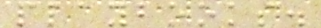playbooks.
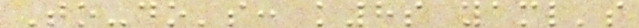To-do's: k8s yaml's
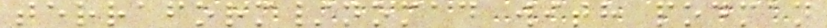terraform/nomad with podman
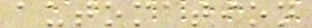automation
